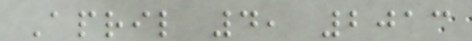April 4, 2013
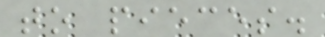to pieces.
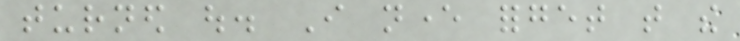turned out. I never forget that the
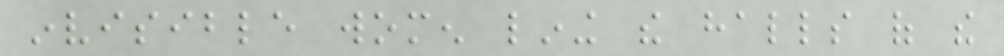invisible women lining the halls of the
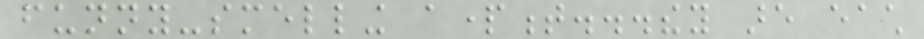funny-smelling apartment...they are each
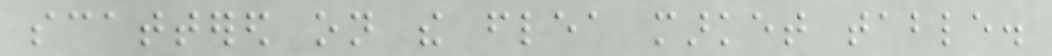scattered on the flea market table.
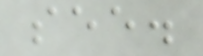see.
